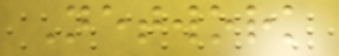Network
